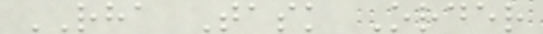RHA Task Order
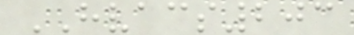HVACS203
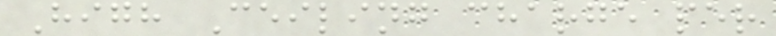High Ceiling charge per
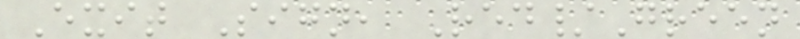Exit Sign, Red/Green
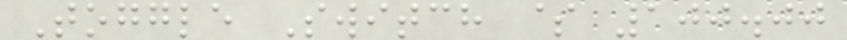Toggle Switch $ 100.00
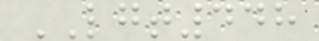LGT448
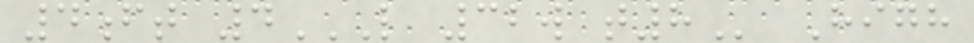4ft 4L 32W T8 High
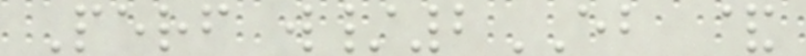Perf w/2EB &
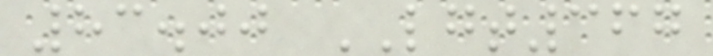83.00 LGT367
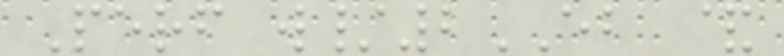Perf w/2EB &
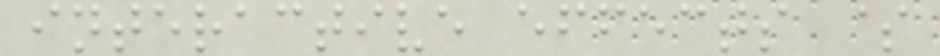interactive effects $
